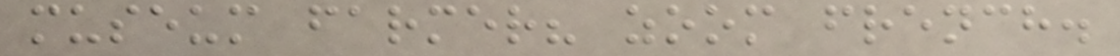museum farmer? zoom french.
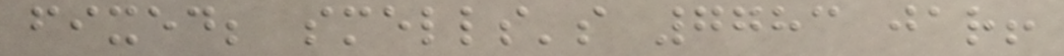fixed; smells's 7783 jar!
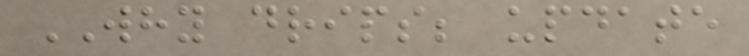WHY drips; update
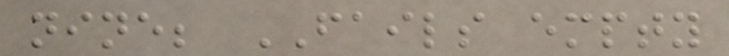nine; FAILS empty
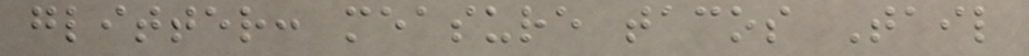glitter: measure tacos Tail
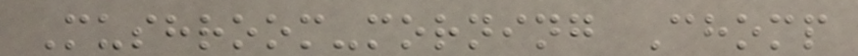Mushroom-morning Chomp
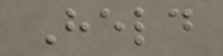Held
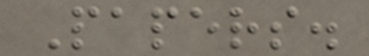Papers.
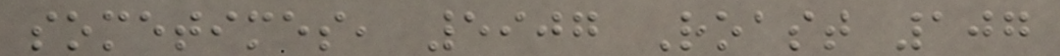sometimes, 5907 Roast 107
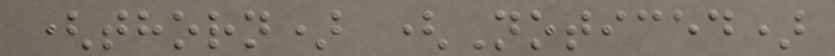(thorn) (Noticed)
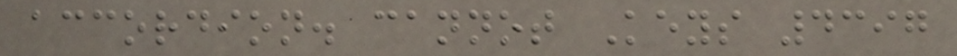accordion. cannot Keys 4397
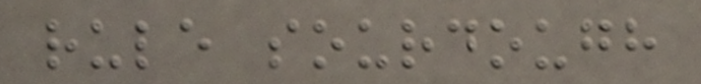rule sourdough
